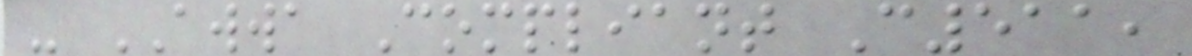- AWWA Compliant C511,
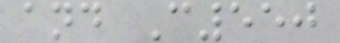and C550
